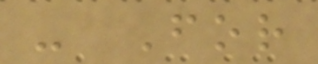- For
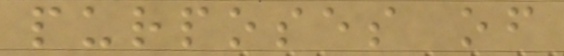purposes of
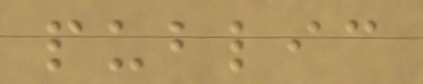public
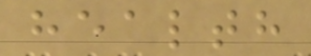health
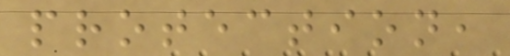protection,
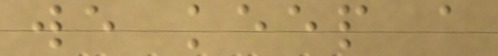we keep a
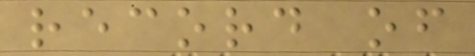record of
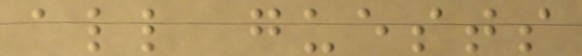all guests
